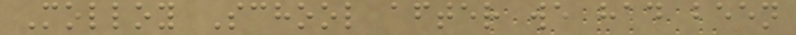Molloy School after we had been
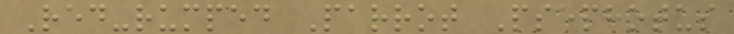Red-rumped Parrot Psephotus
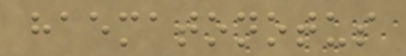haematonotus
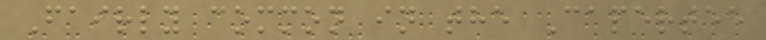Fairly common in the Capertee
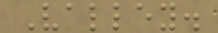Valley.
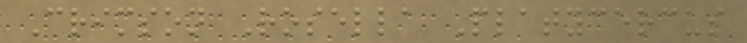Crimson Rosella Platycercus
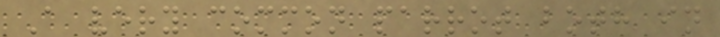A very common parrot both in
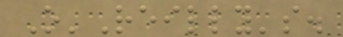O'Reilly's.
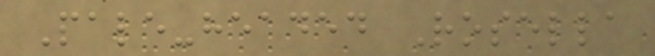Pale-headed Rosella
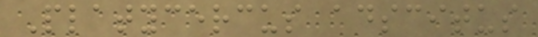Platycercus adscitus
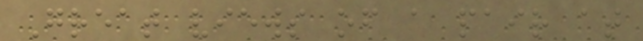Great views of a pair at
